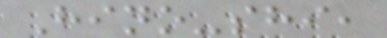Hino-shi,
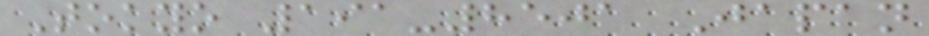Tokyo 191-8501 Japan
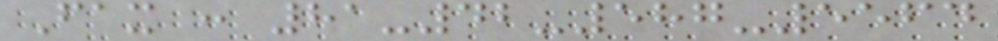Fax : 81-42-587-5564
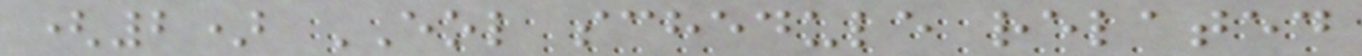(2) EOL schedule related
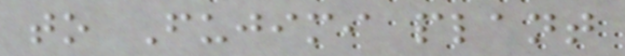to Fujimi plant
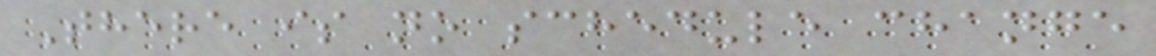There is no schedule change
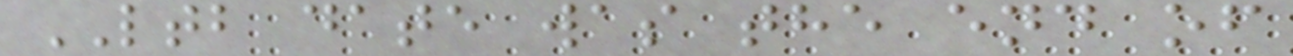LTB date was the end of
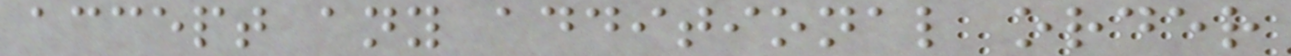accept any additional order
